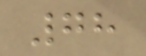78
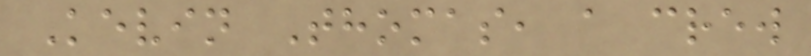Kevin Thomas, a crew
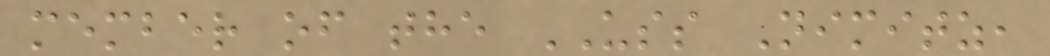member of the USS Nimitz,
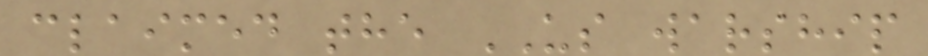claimed the US warship
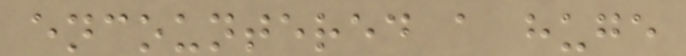encountered a huge
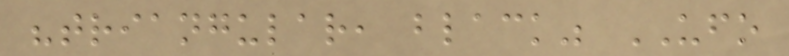"triangular, black" UFO
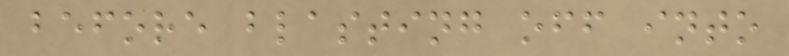before blasting off into
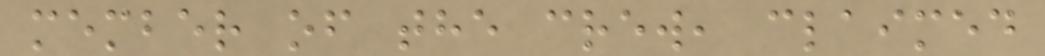member of the crew, claimed
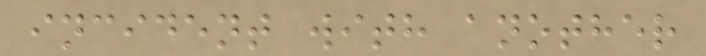incident with another
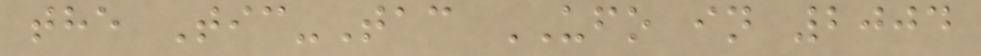the Tic-Tac UFO in 2004
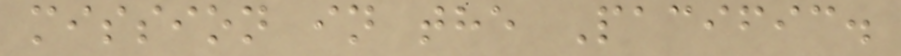mission in the Pacific.
